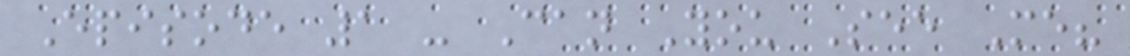Episode 1 - Can You See Me?
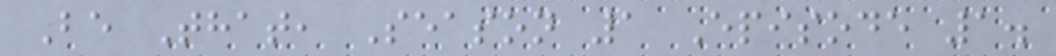Be That, Season 1 Episode 1.
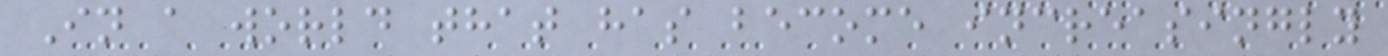In a world that has become increasingly
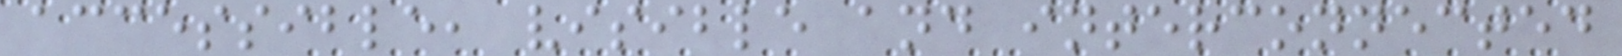accessible, visible and interconnected
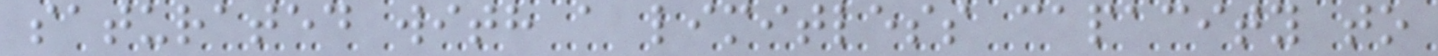saturated with a limitless capacity to
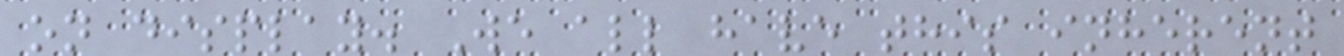on display. We all have this inherent
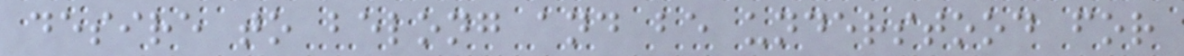desire to belong and be understood for
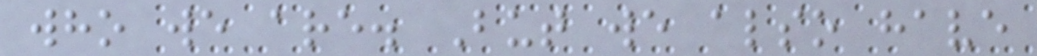who we are. But we also have
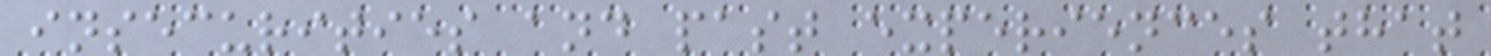insecurities and past experiences that
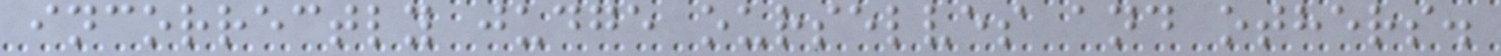incorrectly judge ourselves and others.
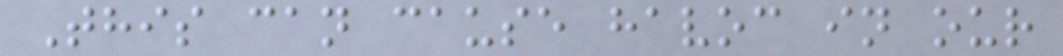This can cause havoc in our
